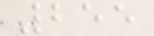255
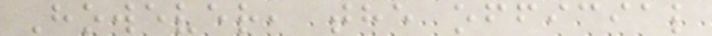However, the official
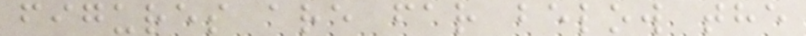figures are far below the
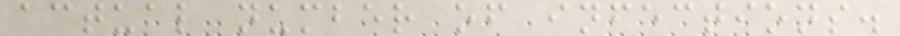actual number of infections.
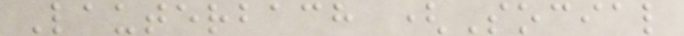Lauterbach (Social
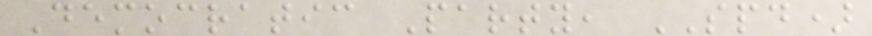Democratic Party, SPD)
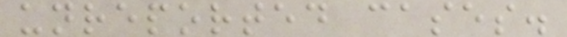unreported cases.
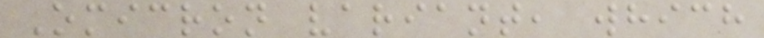Omicron variant, which
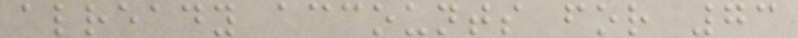already accounts for 73
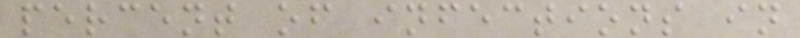percent of infections in
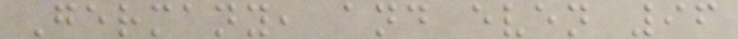Germany, and even 96
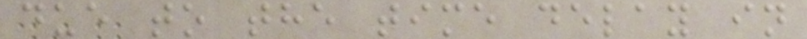due to the time delay in
